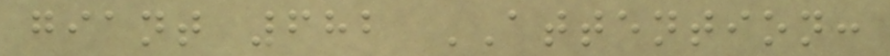giant 682 ATTENTION:
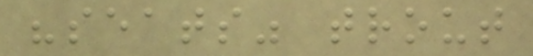"seats" trout
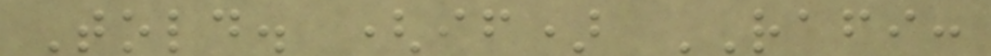Told. (if) RAFI:
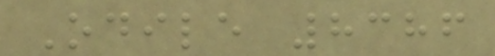Odile 8386
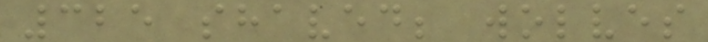325 shaved; wolves
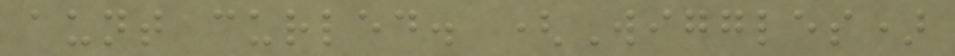aunt curled. (Wiggles)
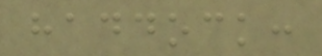haddock:
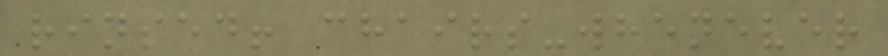rinsed! chairs-whenever
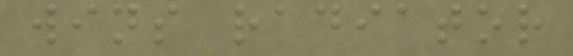wins radiator
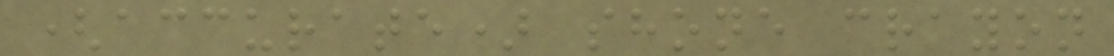(accurate) shone crayon
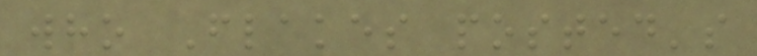who Flakes posted's
